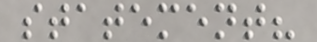statement?
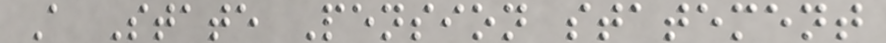A State Pension statement
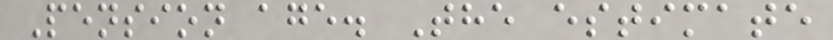Pension age. The estimate
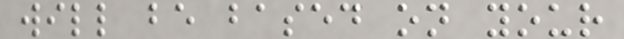will be based on your
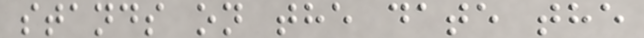stands on the date the
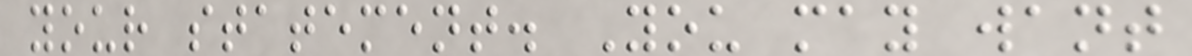your statement. You may want
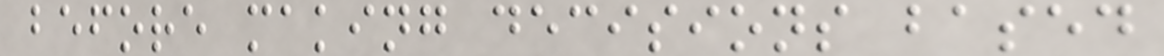before making decisions based
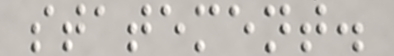statement.
